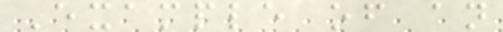Example of an
